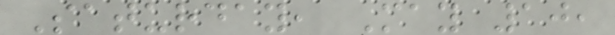Saturday, May 10,
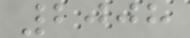2008
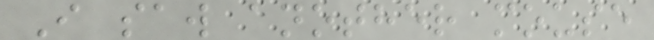I saw another mouse
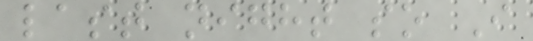last night so I
